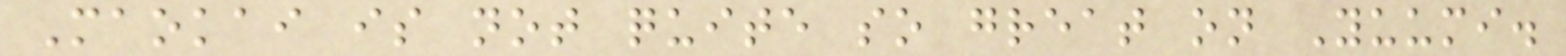Maokai is not quite so great on Yuumi.
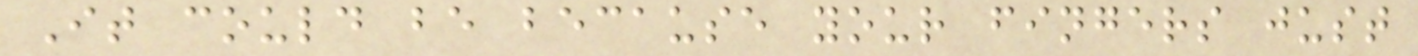It could be because your fingers just
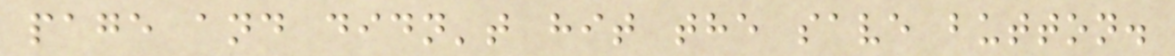page and didn't hit the save button.
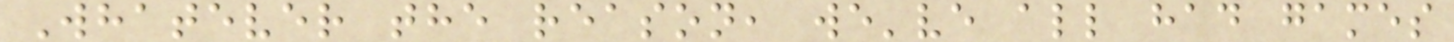Whatever the reason, we've all had games
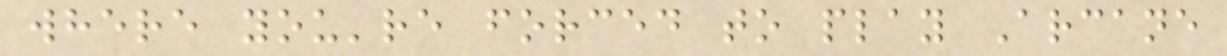where you're forced to play Arcane
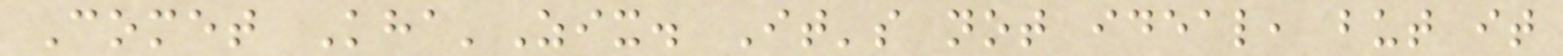Comet Kha'Zix. It's not ideal, but it
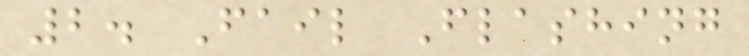2. Fail Flashing
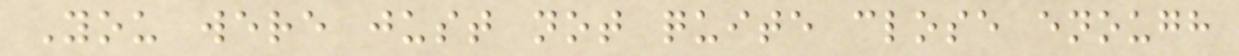You were just not quite close enough
